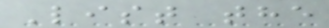List the
